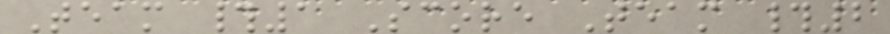Team #1 Score Team #2
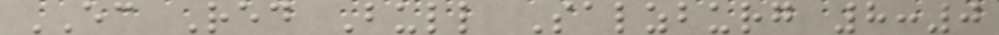EC Red Bull Salzburg 8:0
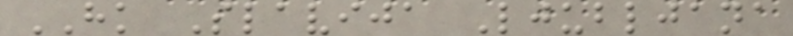HK Slavija Ljubljana
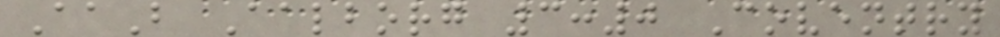AaB Aalborg 3:0 Coventry
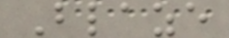Blaze
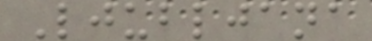Ljubljana
